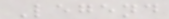Legend
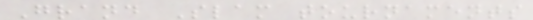Grand Slam tournaments
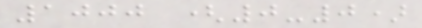1000 (0-0)
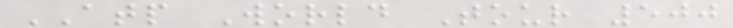ATP World Tour 500
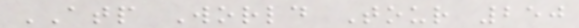ATP World Tour 250
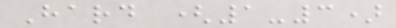Hard (1-3)
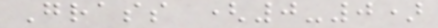Grass (0-0)
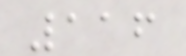116
